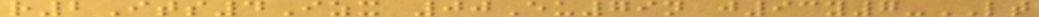r2Its4Izx 00Eu79n j93y7-LT
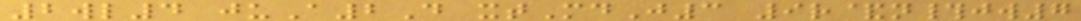2wl4 juA2D xtMdJ3 9r&n#jw7
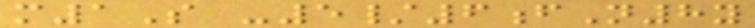m1S -5/6fN8y
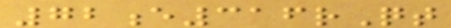72e316rQt
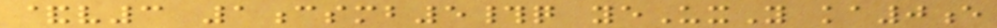&v3 1csmb5#q yeUxY ka0e
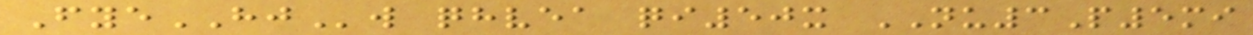FyeHJw qhvea qi50x NU3P5mi
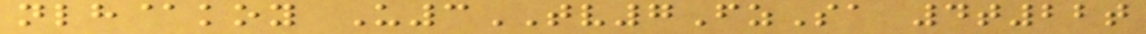nlh@koy U3TV7FzSa 4t22t
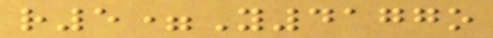r5=Y4177o
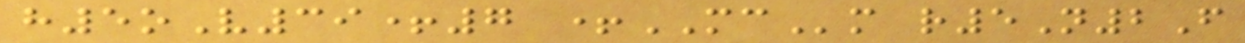h5oV39+7 +MCm r5N2F
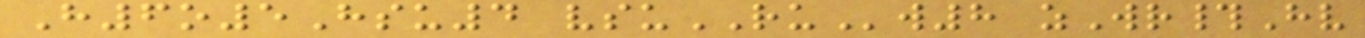H6o5Hsu4 vsuRUw8 zWr#Hv
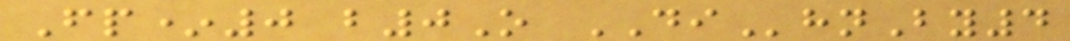Fp*0 b0O DIhnBy4
